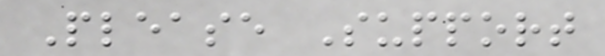Please Support
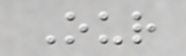Our
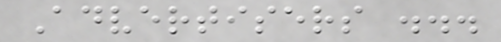Advertisers ...
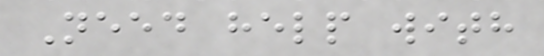Need help with
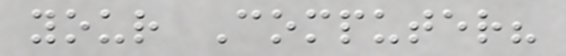your Computer?
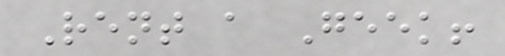Rent a Geek!
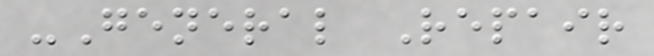-General Repair
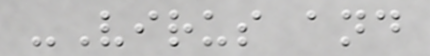-Virus and
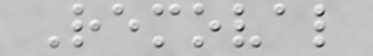Removal
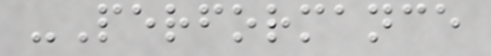-Performance
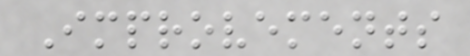Improvements
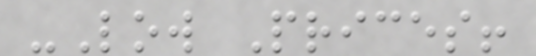-Low Prices!
